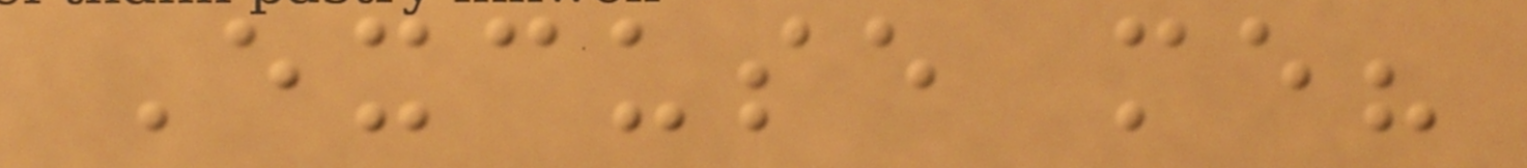Excuse me?
